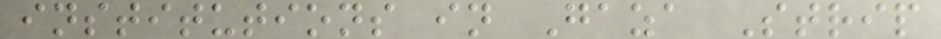institutions in Gaza Strip
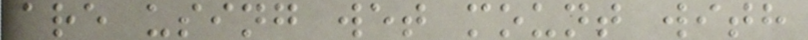are using wet mount with
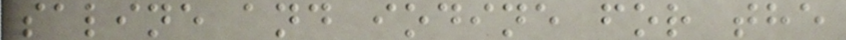saline and iodine for the
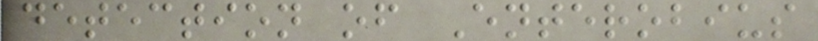detection of Enterobius
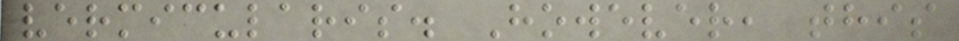vermicularis. However, this
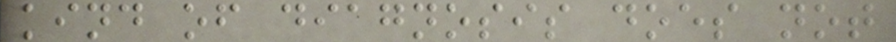kind of diagnosis does not
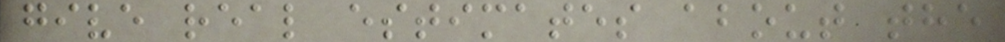give real estimates about the
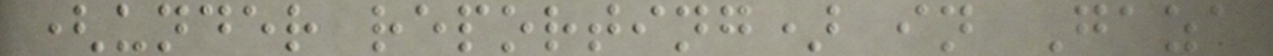(under reporting) in Gaza
